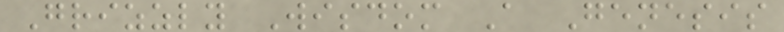Grizzly Wisdom A Genesis
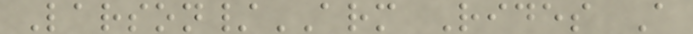Larson/ARM Rides A
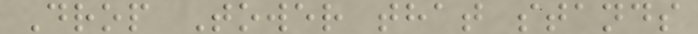Drop Tower that stands
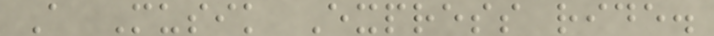A Musik Express ride.
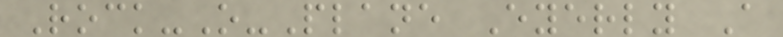Rock-O-Plane Eyerly A
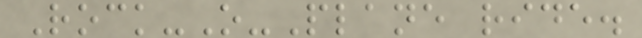Rock-O-Plane ride.
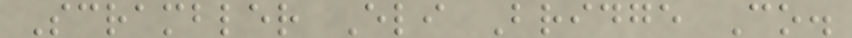Scrambler Eli Bridge Co.
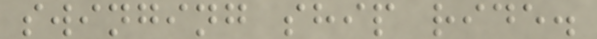swinging ship ride.
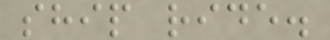ship ride.
